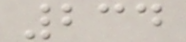234
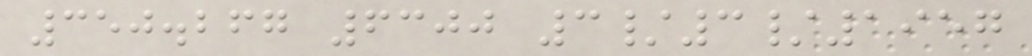350.267 6300 3/3/1957
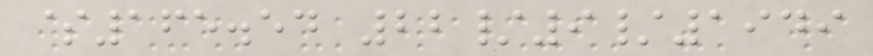$165.54 22/9/1949
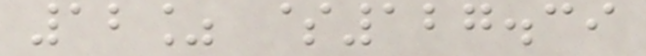12% $127.39
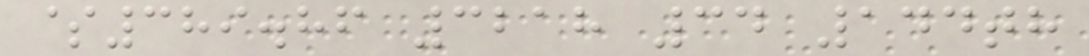$389.86 3218 34 144th
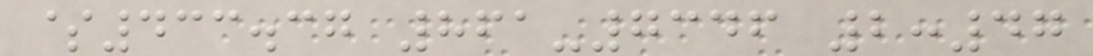$433.37 861-7346 2:47
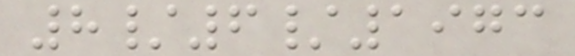8/6/1973
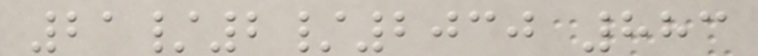21/2/2030 883
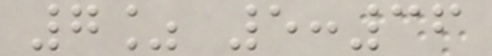7% 5:36
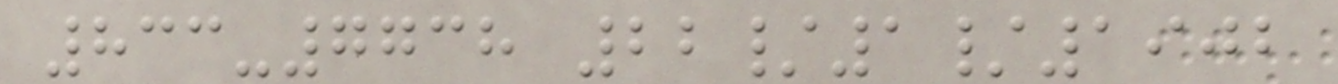833-7738 22/1/1902
